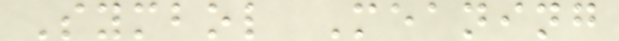Symbol Meaning
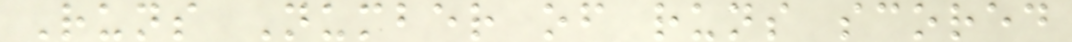Runs Number of runs scored
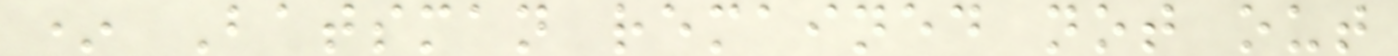* Batsman remained not out
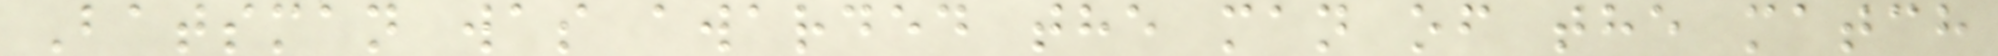Batsman was awarded the man of the match
